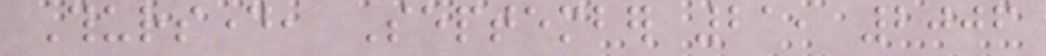Thursday, September 21, 2006
